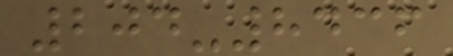204-8436
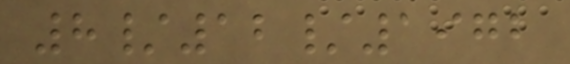8/12/1972
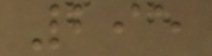295
